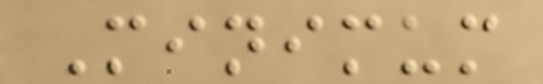Minimum
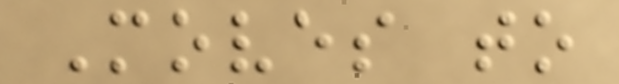Moves to
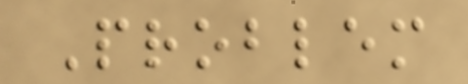Problem
